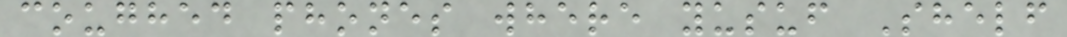coughed phones where yusuf Shelf
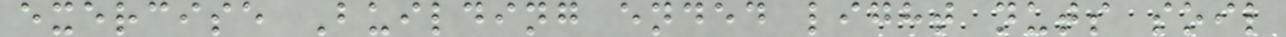exercise Building ended light nuts soil
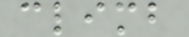climb
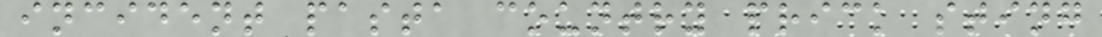incident pasta country prick sting
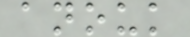anouk
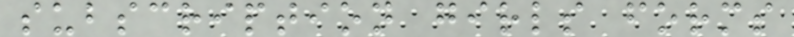subscription girls forms
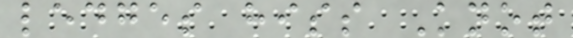ledges hiss Knot
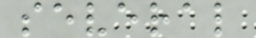several
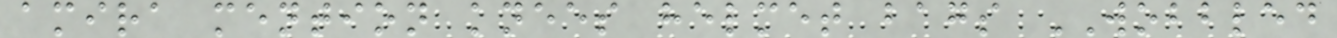amira mention knees helmet bags WOBBLED
